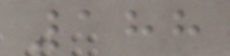188
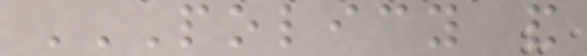POLICY AND
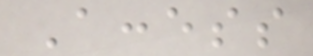Access
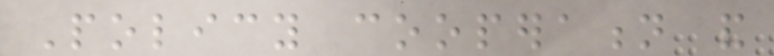Policy cooperation and
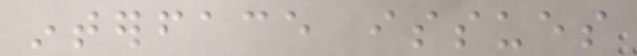interface issues
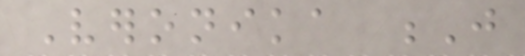Veronika J
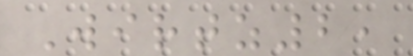Wirtz2,
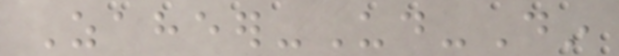Zaheer-Ud-Din
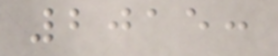2015:
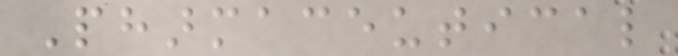Pharmaceutical
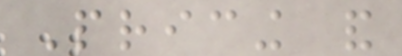Pricing and
